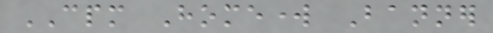CPM Homework Banner
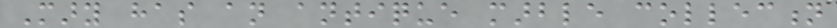Mary has an antique marble collection
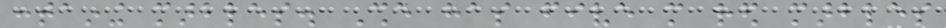containing marbles. She has five more red marbles
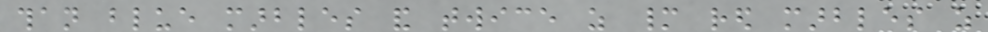than blue marbles and twice as many red marbles as
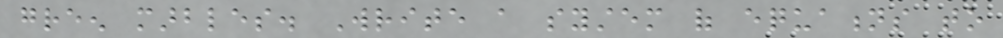green marbles. Write a system of equations to
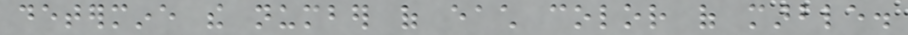determine the number of each color of marble.
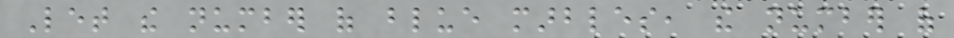Let the number of blue marbles, the number of
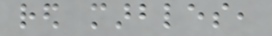red marbles,
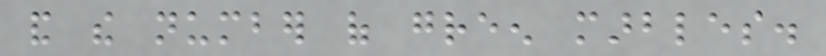and the number of green marbles.
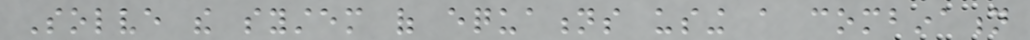Solve the system of equations using a combination
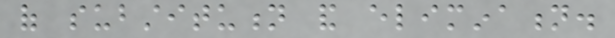of substitution and elimination.
